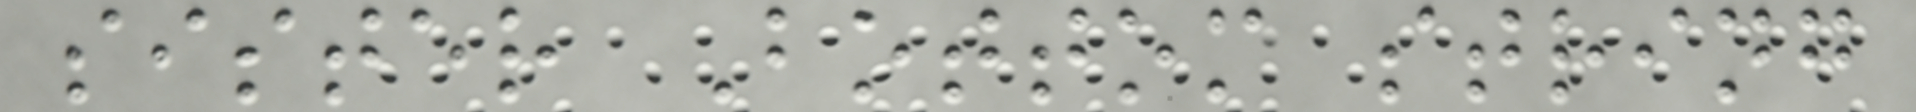sister Bottom string
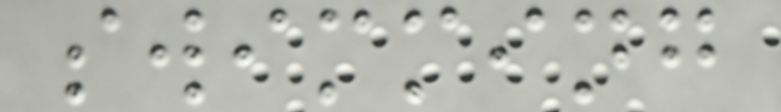swimming
